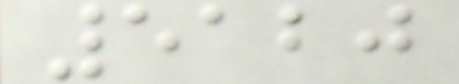5120
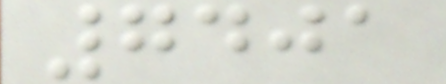7401
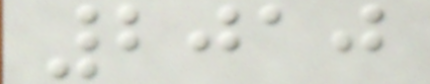2010
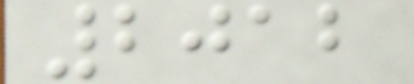2012
